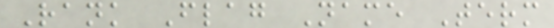Rank Flag Name Term
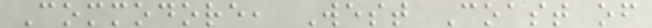Commodore, West Coast of
